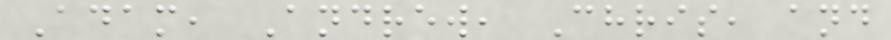Adam, Andrew, Chris, and
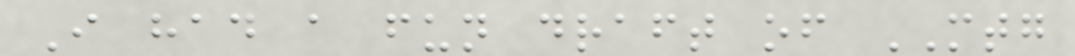I had a fun draft of MTG
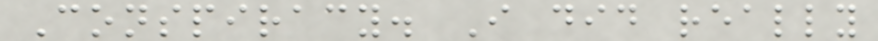Conspiracy. I did really
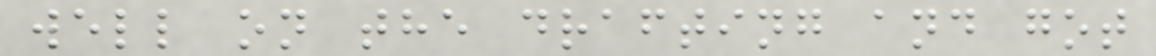well on the drafting and got
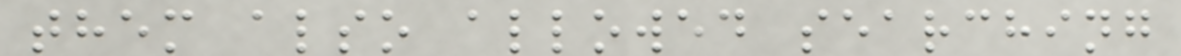them also allowed searching
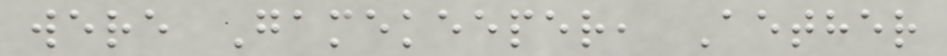were Gamekeeper, Aether
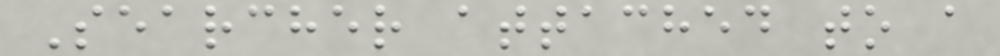Searcher attached to a
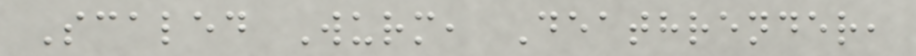Scaled Wurm, Deathrender,
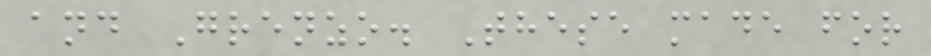and Grenzo. These made for
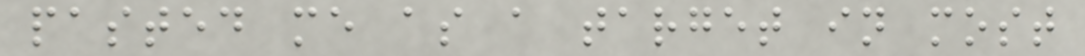pasted me as a target in most
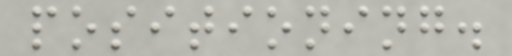positioning.
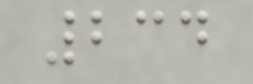234
